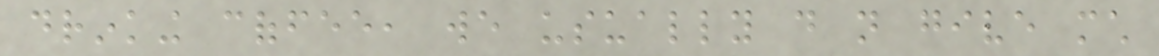drinking coffee, we usually do not give much
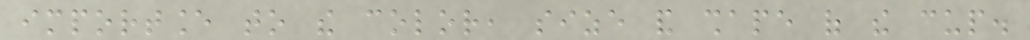importance to the color, size and shape of the cup.
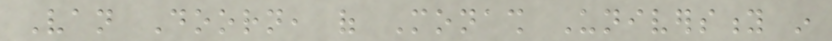Van Doorn, of Monash University in
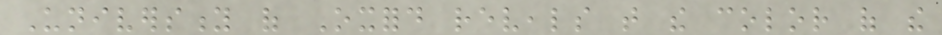University of Oxford reveals that the color of the
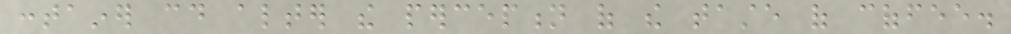container could alter the perception of the taste of coffee.
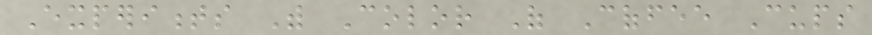Experiments With Color Of Coffee Cups
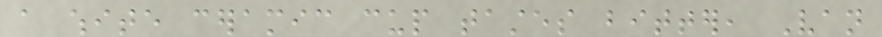a white ceramic cup tastes bitter, Van
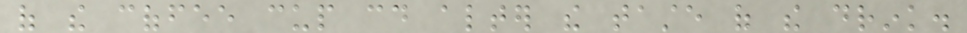of the coffee cup could alter the taste of the drink.
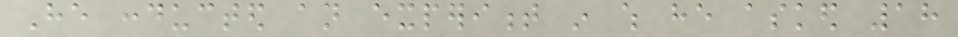He conducted an experiment in which he asked 18
